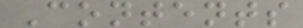Contents
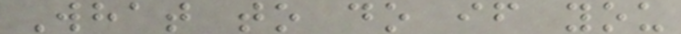What to do if you
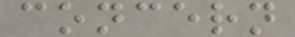concern
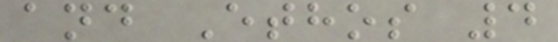and Ethos 4
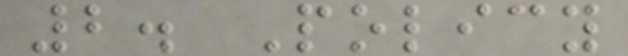2. Policy
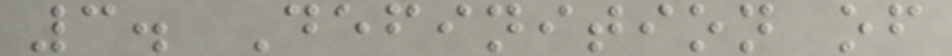3. Definition of
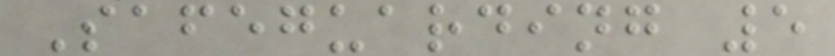Safeguarding 5
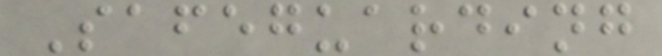Safeguarding
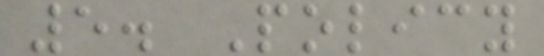5. Policy
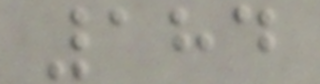184
